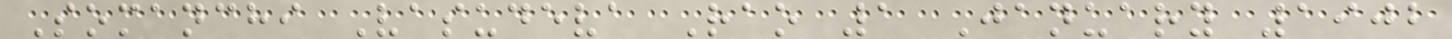Somanchi Vasudeva Rao 1 January 1902
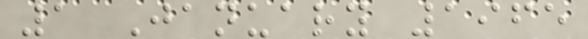1 January 1965
